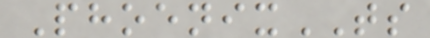PhoenixTS
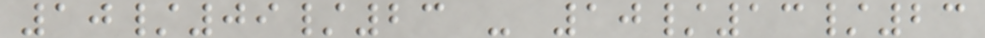10/09/23 - 10/13/23
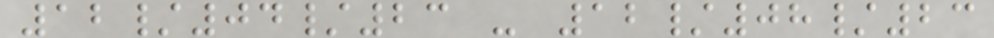12/04/23 - 12/08/23
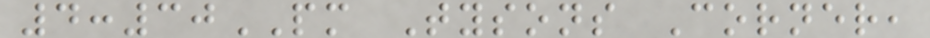4:30PM Tysons Corner,
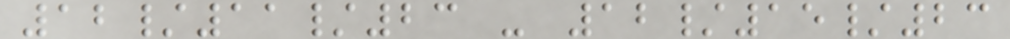12/11/23 - 12/15/23
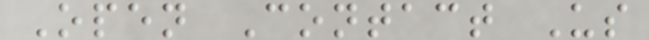Open Contact Us
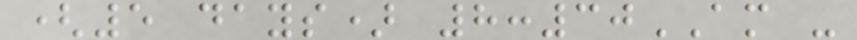(5 days) 8:30AM -
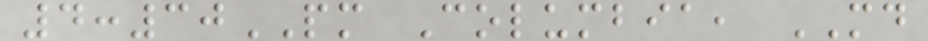4:30PM Columbia, MD
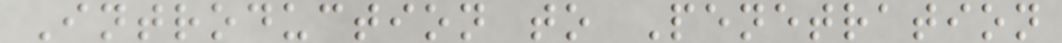Introduction to Penetration
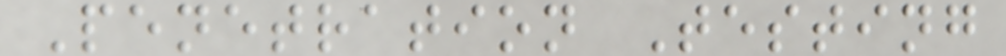Penetration Testing
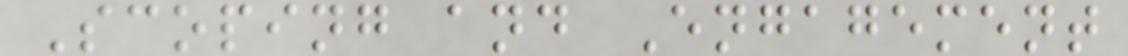Scoping and Engagement
